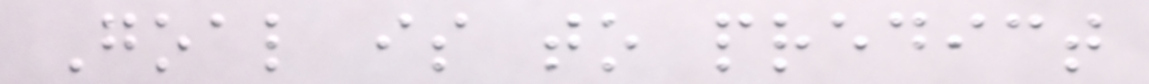Goal is to predict
